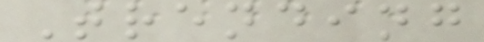Trending
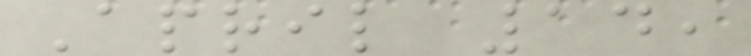April 14,
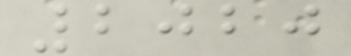2020
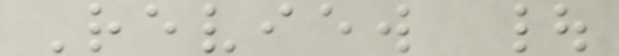Review |
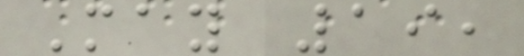May 19,
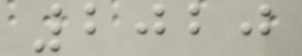2020
